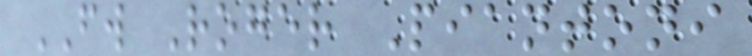FW Roger Piantoni
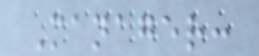Manager:
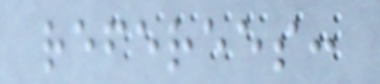referees:
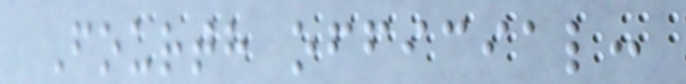Fourth official:
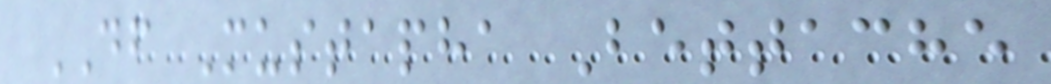DF Mustapha Bettache
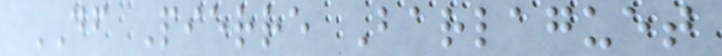DF Pierre Barlaguet
